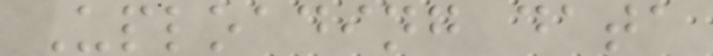Uploading data
